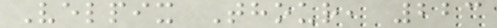Velpix Thour, 223
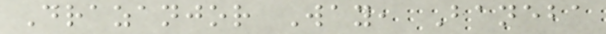Drazanjor Way, Baneba
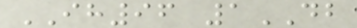IH96 1DB
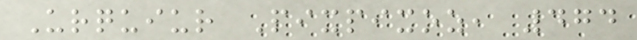Urquiur Pixpixoz, 474
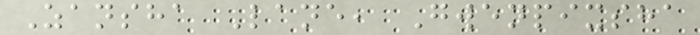Zansha Lane, Gwenpixsha
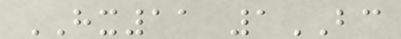HX11 1BC
